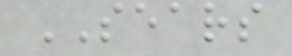SEARS
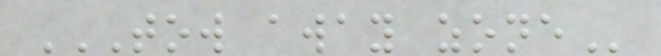TOW AWAY ZONE
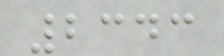2343
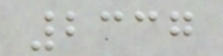2337
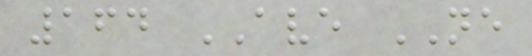164 AVE NE
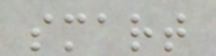smart
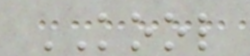KOOL
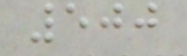500
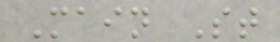Main St
